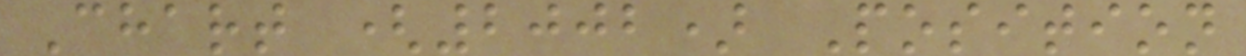Chart (2002) Position
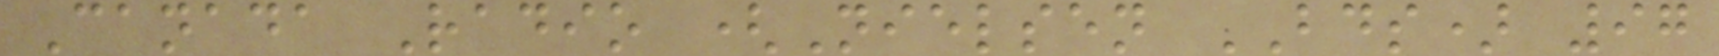Canada Radio (Nielsen BDS) 97
